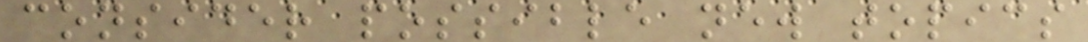consider possible new topics
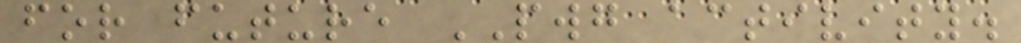for future PWG activity.
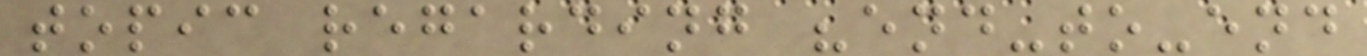topic regarding "end-to-end
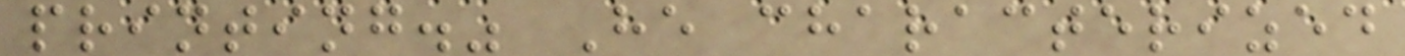printing." He characterized
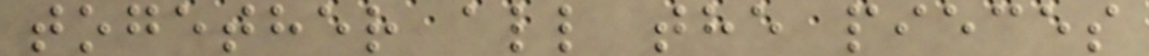together all the pieces
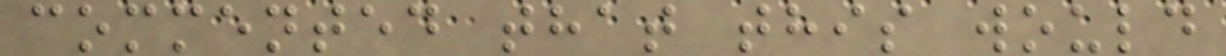commented that this would
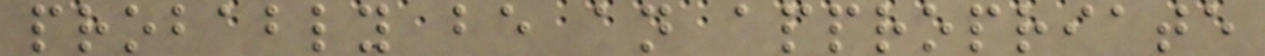probably be an appropriate
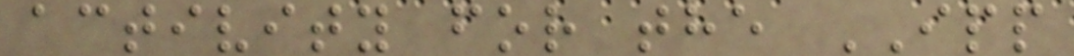activity for the IPP
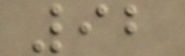92
